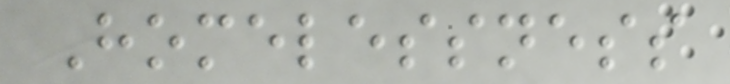Homelessness
